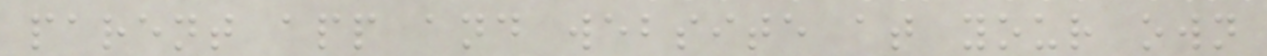parent app and website at your own
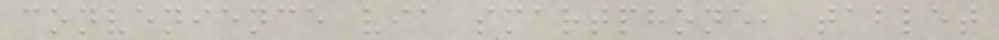convenience via smartphone, tablet
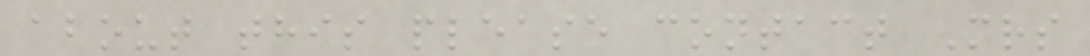about this please contact Mrs
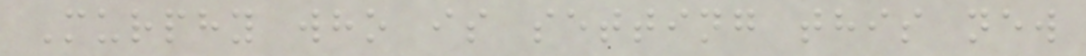Murphy who is setting this new
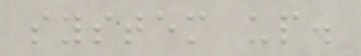system up.
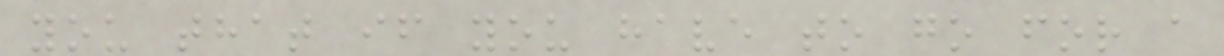you that if you have to go for a
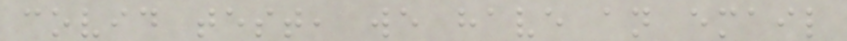covid test, we have an email
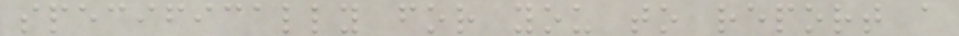specifically for you to report a
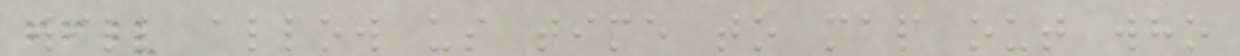will allow us time to map out who
